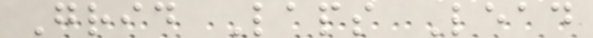Grid Laps Lead
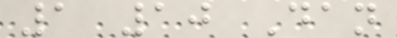1 10 Dan
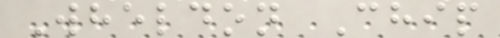Wheldon Chip
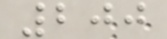200
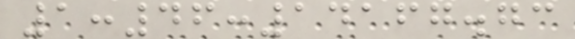1:46:14167.73
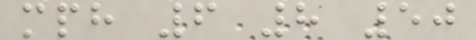mph 6 8 50
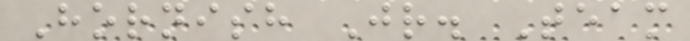Hornish Jr. Team
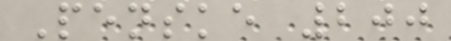Penske 200
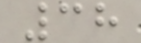38
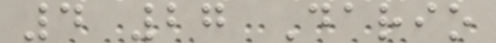4 27 Dario
